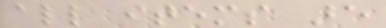all items are
